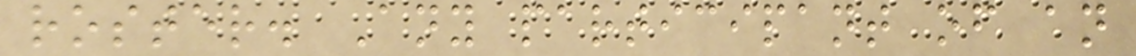roster. Any participant of an
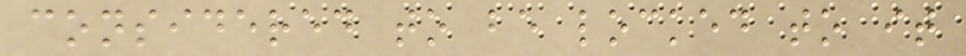considered to be locked to it
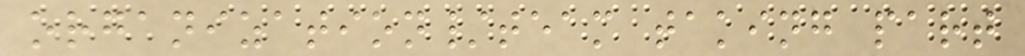organization/team taking part
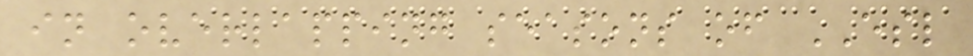in overlapping seasons of ESL
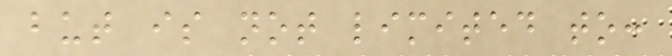but is not limited to:
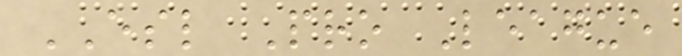ESL Pro League
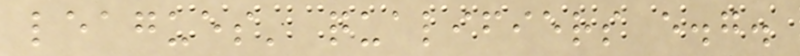leagues' qualifiers e.g.
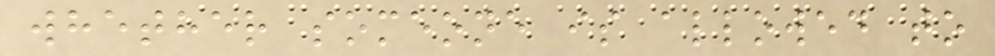whether someone is allowed to
